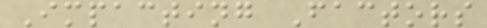Impacting Factors
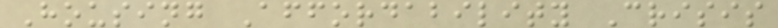Housing Affordability Crisis
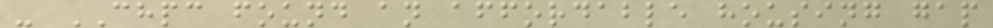- CHPC found an affordable housing gap
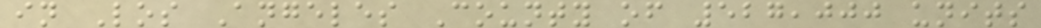in Los Angeles County of 527,000 units
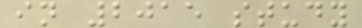in 2015 study
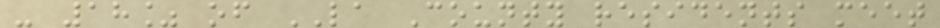- 18% of LA County residents meet
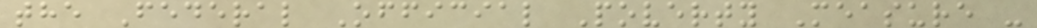the Federal Official Poverty Measure -
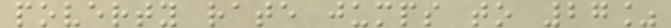poverty rate jumps to 27%
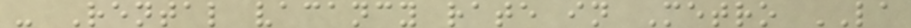- Rental vacancy rate in Metro LA
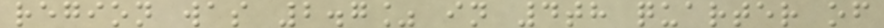region was 2.7% in 4th quarter of
